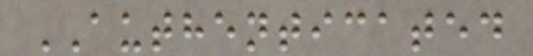AUTHENTICATED
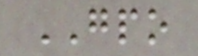GPO
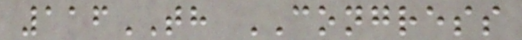116TH CONGRESS
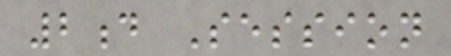2d Session
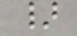}
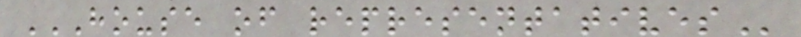HOUSE OF REPRESENTATIVES
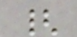{
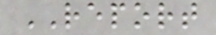REPORT
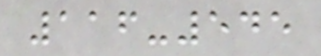116-545
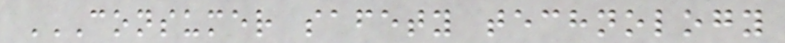CONSUMER SAFETY TECHNOLOGY
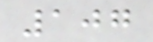107
